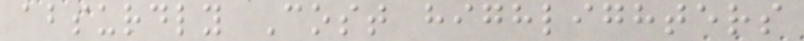absurdly Cost highlighters
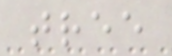tree
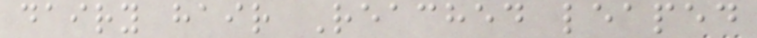dairy hair Reached leaped
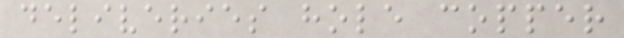deliveries hole copper
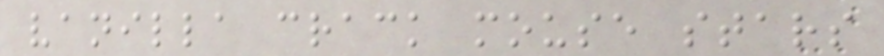vanilla crack mouse stars
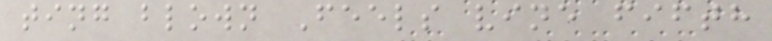ting blown Feels vine fifth
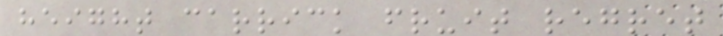height carrick fruit regret
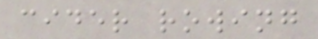cider rowing
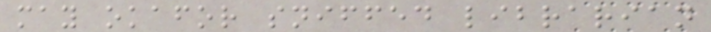may okafor sniffed librarian
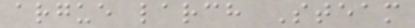argue larch Steam
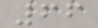66
